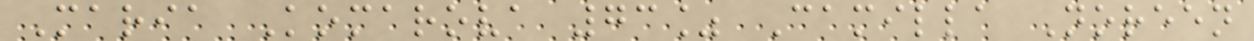Maria Komarova 73% Camilla Noreen
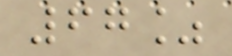67%
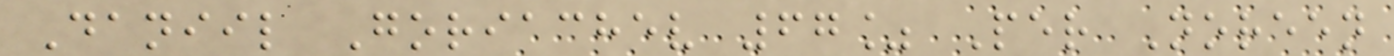Daniil Goriachev 67% Per Noreen
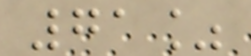71%
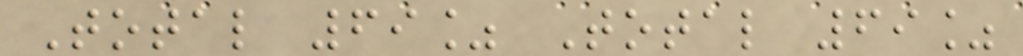Total 69% Total 69%
